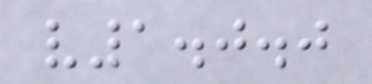v1.0.0
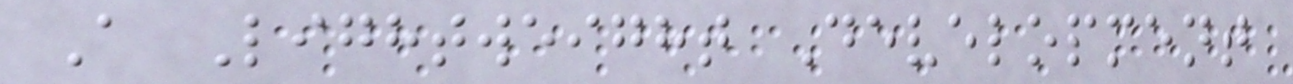A Lightweight Development
